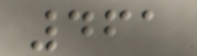461
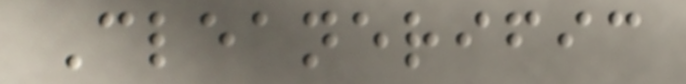Cleanerific
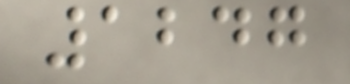1247
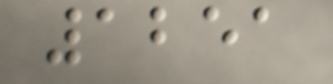1251
